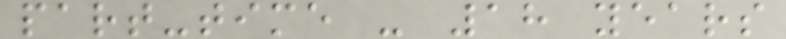part-time - 18 years
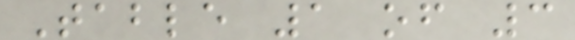Table 1 of 3
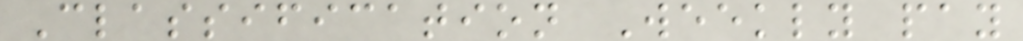Classification Weekly pay
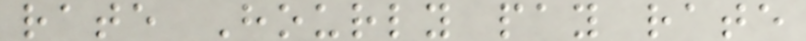rate Hourly pay rate
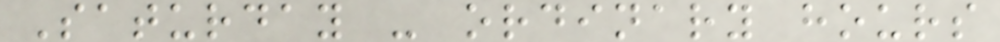Saturday - ordinary hours
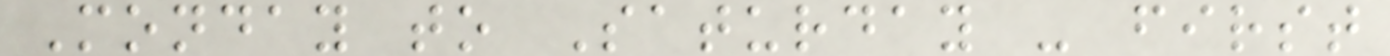Monday to Saturday - first
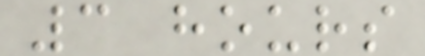3 hours
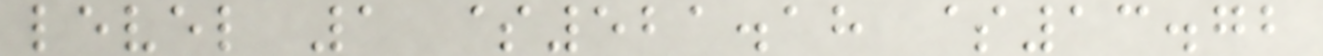level 1 $521.18 $13.72
